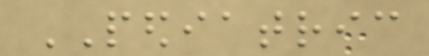PEDIATRIC
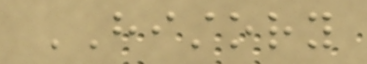HISTORY
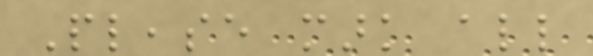Please mark all
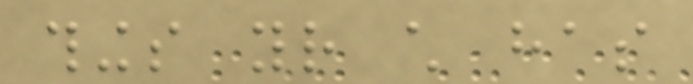things your child has
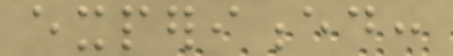experienced:
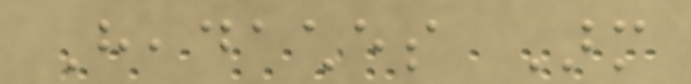Headaches Arm
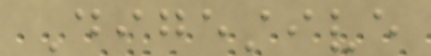Digestive
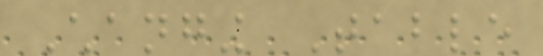Changing Table
